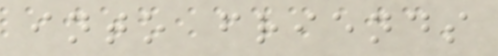into friends
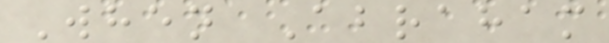When Abraham
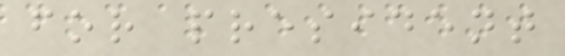for president
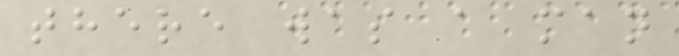there was a man
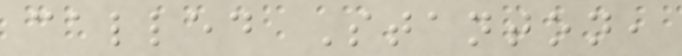called Stanton,
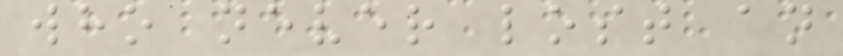who never lost an
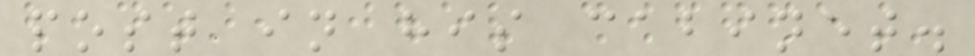post in his cabinet.
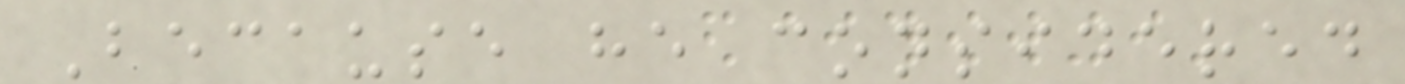Because he considered
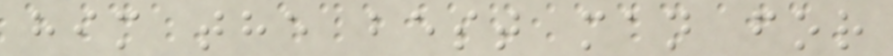him the best man for
